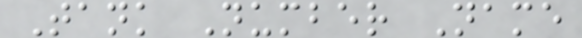Tank Number Name
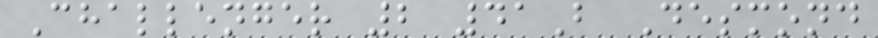Challenger 2 41B Desmond
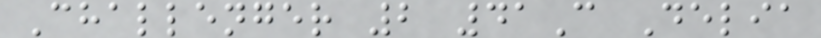Challenger 2 41C Delia
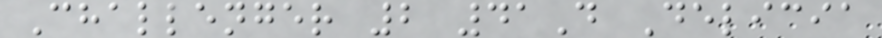Challenger 2 41D Delicia
